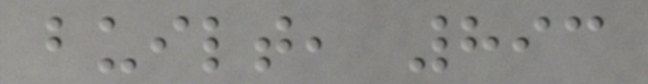built, 893
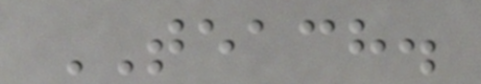TEACH.
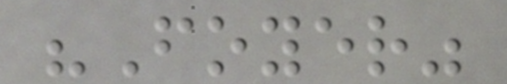"Foyer"
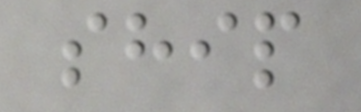ship
